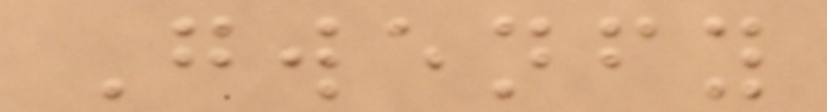Gwenfy
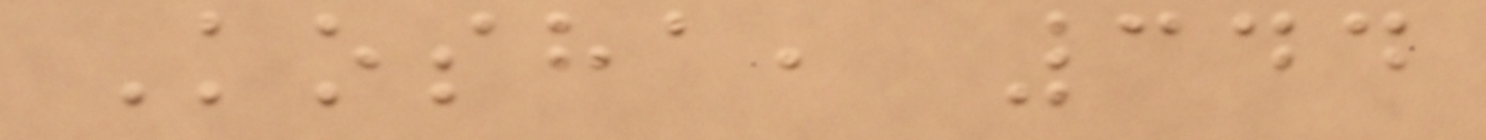Kosha, 344
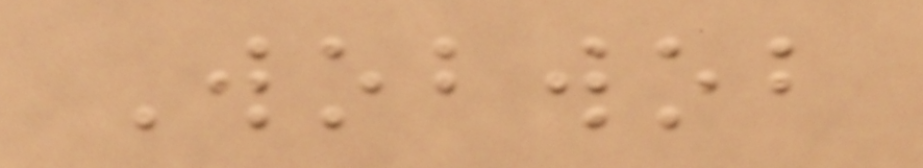Wobwob
